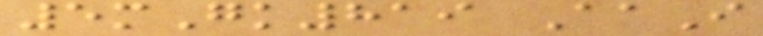5mGk819 AaI
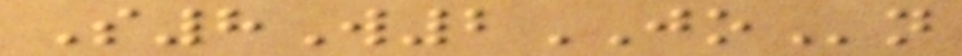S8W2JOn
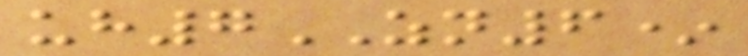uh7ZN6*
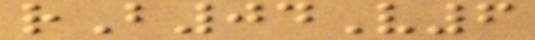rB04V6
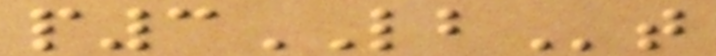p3LBt
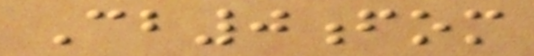Cb0fom
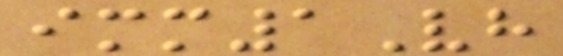imm1Vh
